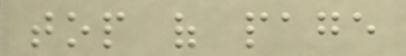top of page
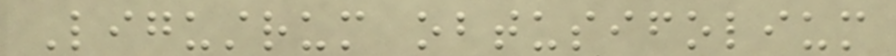Ligustrum obtusifolium
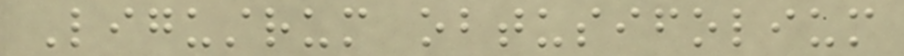Ligustrum obtusifolium
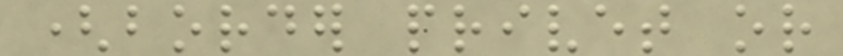(border privet or
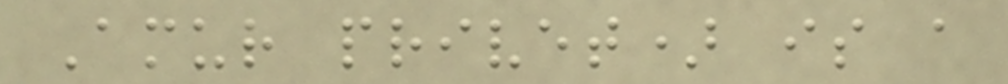Amur privet) is a
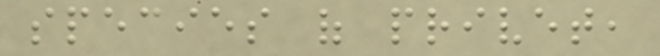species of privet,
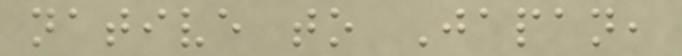native to Japan,
